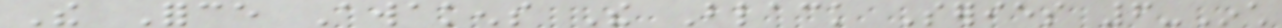The Force Awakens The Black Series 6-Inch
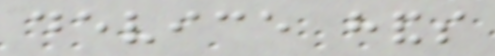device hands
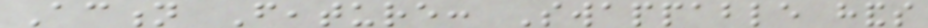Action Feature: Swappable hands
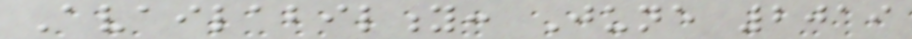Availability: June 2019
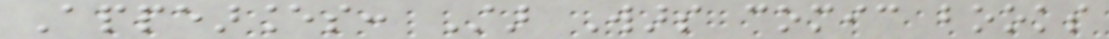Appearances: Star Wars comic books
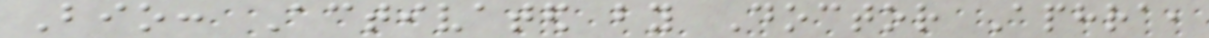Bio: Activated by Doctor Aphra,
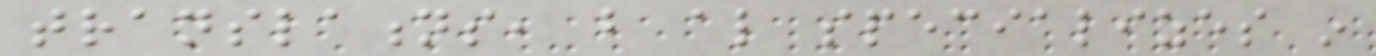translations, but also specializes in
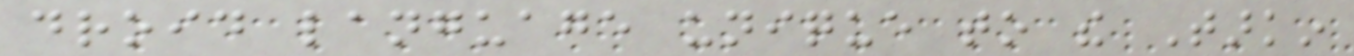droid language unique to the Tarkin
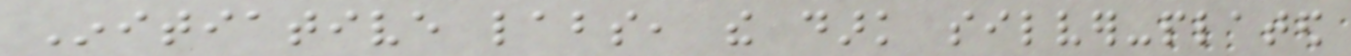Initiative labs, the dark silver-plated
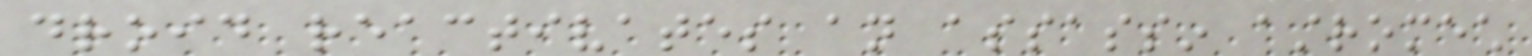droid reactivates an assassin astromech
